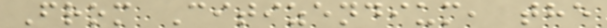From Citizendium, the
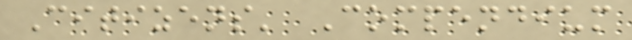Citizens' Compendium
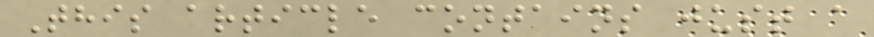This article contains just a
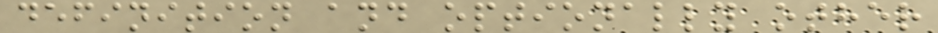definition and optionally other
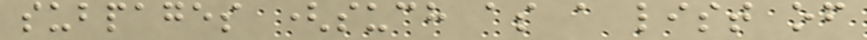subpages (such as a list of
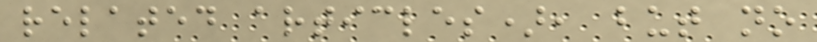related articles), but no
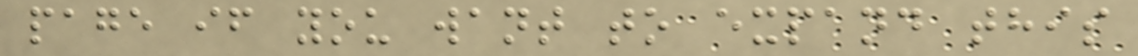page if you want to expand this
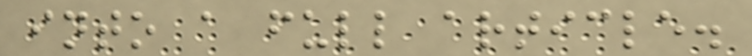into a full article.
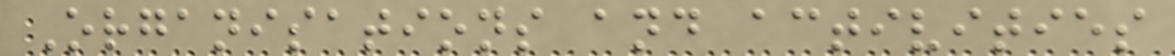Organisations and activities
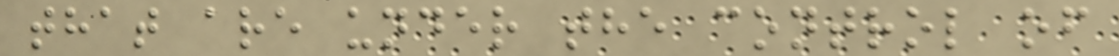that are under the control of
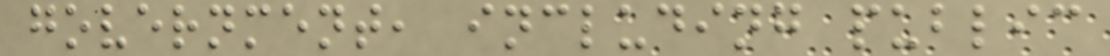government, including public
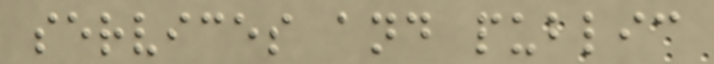services and public
